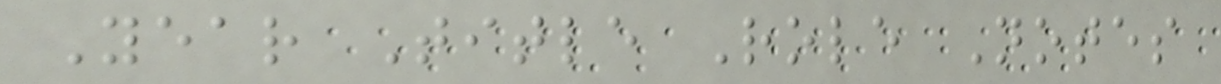Year Title Role Notes
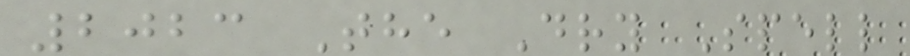2023 The Dry Spell
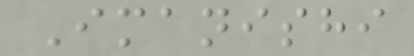Imanishi
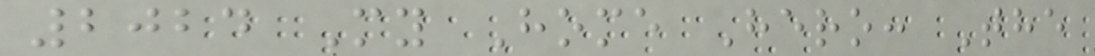2024 My Home Hero: The
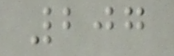207
